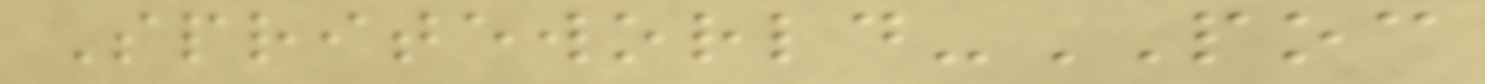Spriteworld-POC
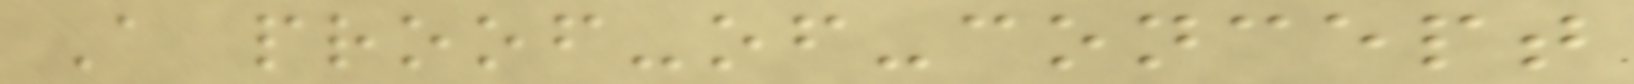A proof-of-concept
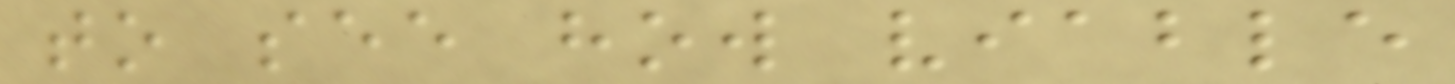to see how viable
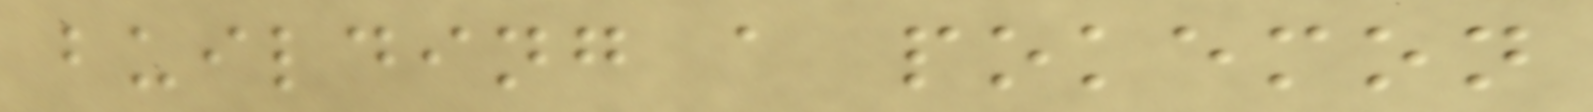building a pokemon
